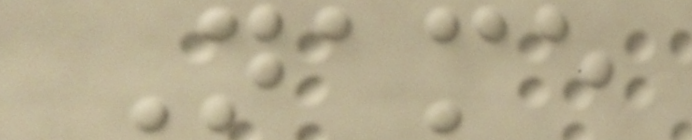Name
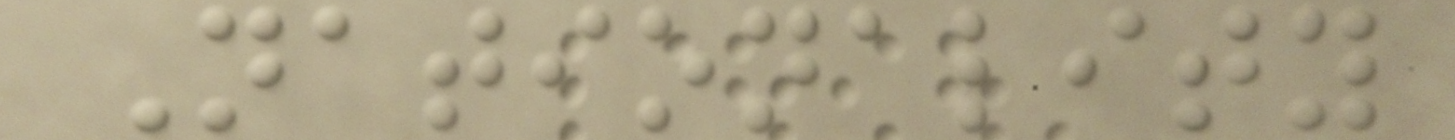Nationality
